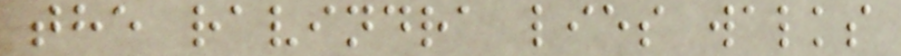the ravindra lies walks
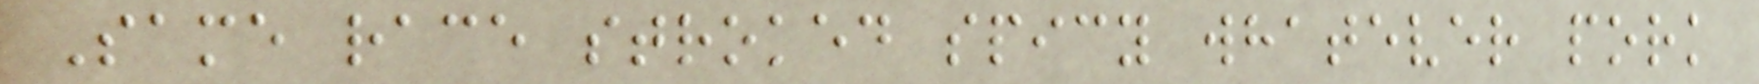Same race stroked spicy whatever pork
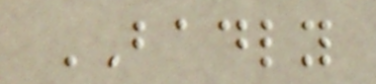BADLY
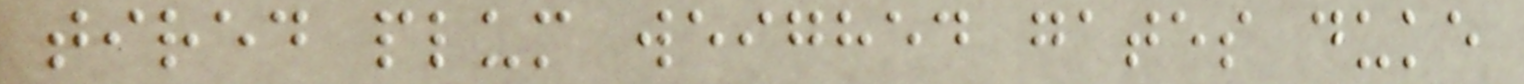tired plum weighed gates duke
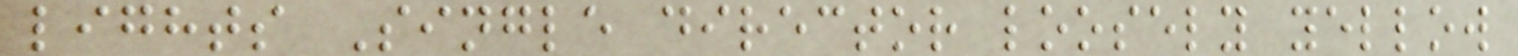lights Single director loosely yellow
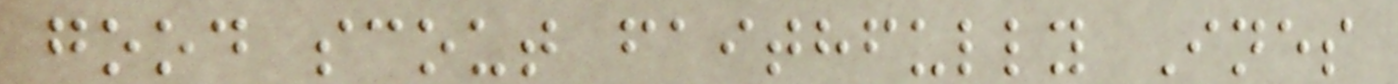good scout faithfully Ines
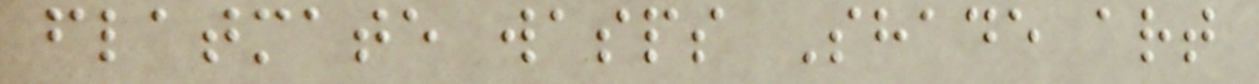flatmate wasps Shade art
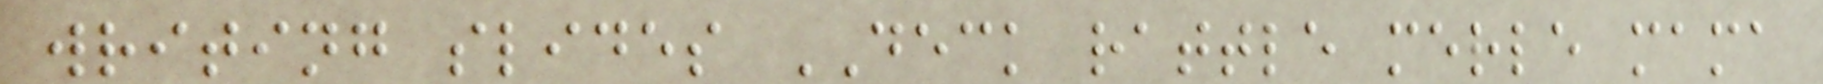writing slides DECK rattle merle mama
